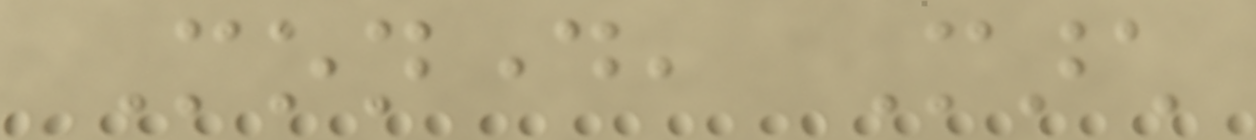Monday, March
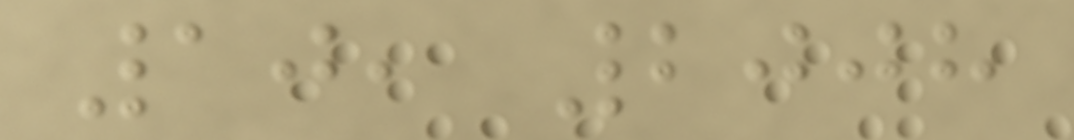10, 2008
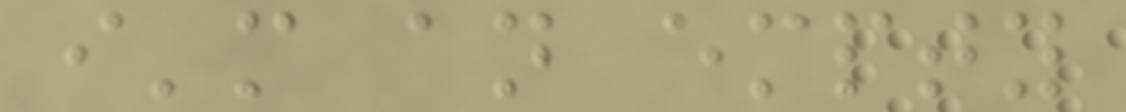i'm an empty
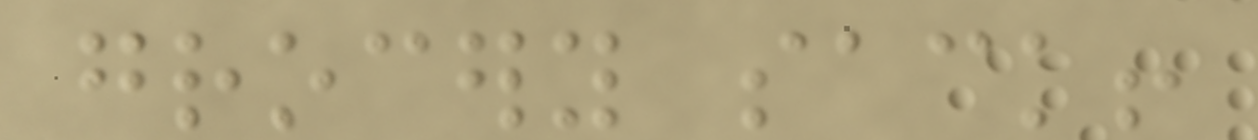grocery sack!
